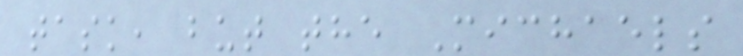task, but the Michaels
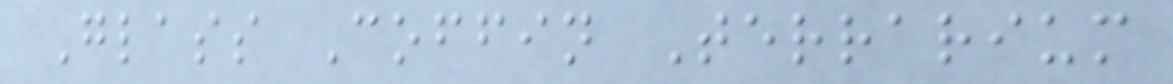Glass Coffin Terrarium
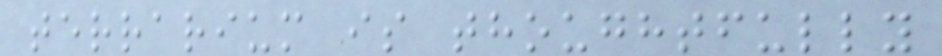terrarium is thoughtfully
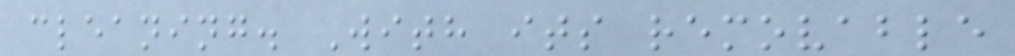cleaning. With its removable
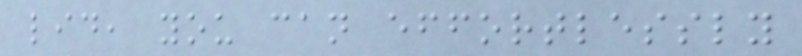lid, you can effortlessly
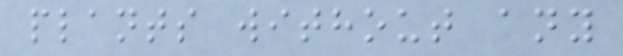plants without any
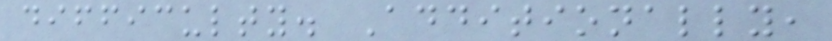difficulty. Additionally,
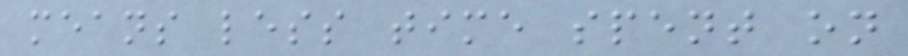means less time spent on
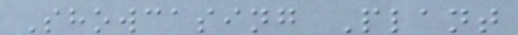Showcasing Plant
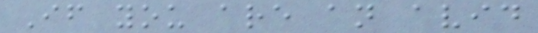If you are an avid
